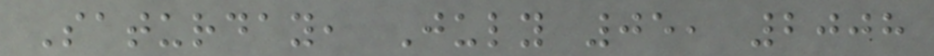Saturday, July 05, 2008
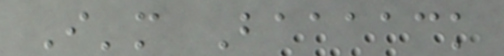I'm Baaaack
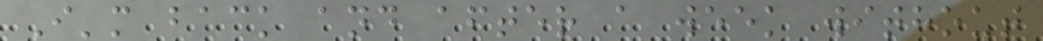I'm back and after a week without
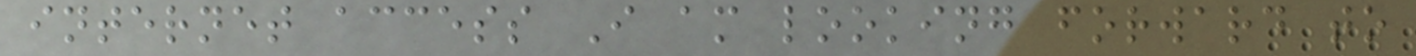internet access I am looking forward to
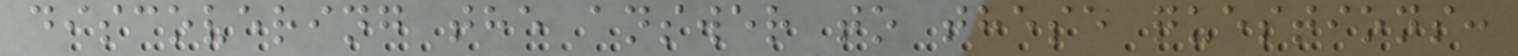discovering the answer to these questions:
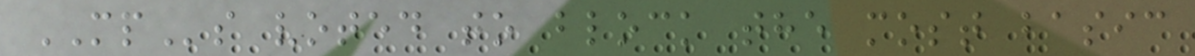MPs voted to block the most basic
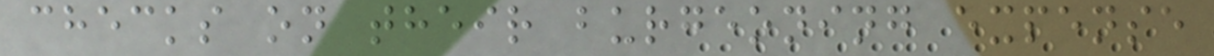checks on their burgeoning expense
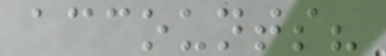accounts?
